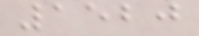1520
